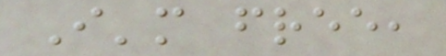I'm free,
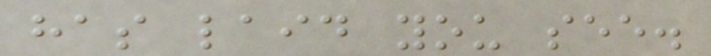has laid you see.
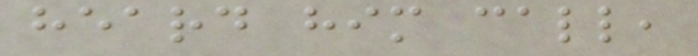heard him call,
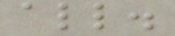all.
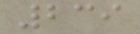239
